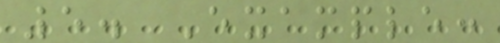5. Example:
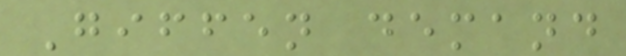Giffen demand
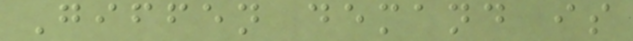Giffen demand is
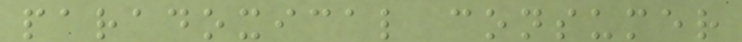paradoxical consumer
